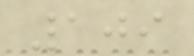109
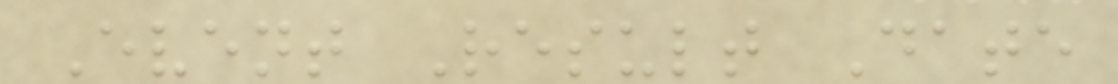Event Result Date
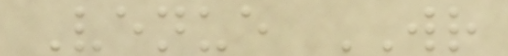Venue WR
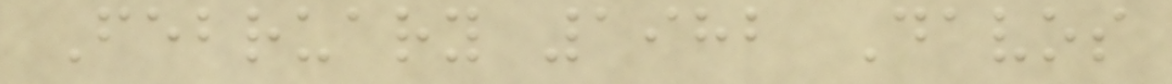February 1982 Davos
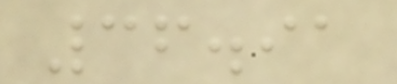36.91
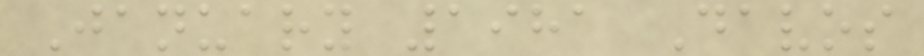January 1981 Davos
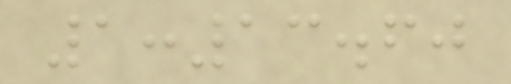1:13.60
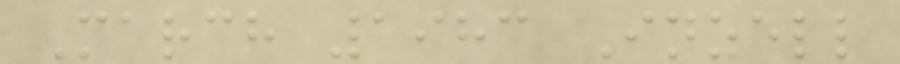March 1983 Inzell
